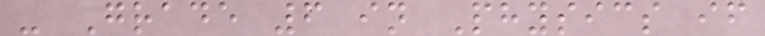- Grade 6 in Physics if
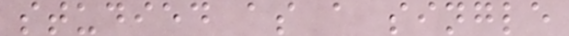studied as a single
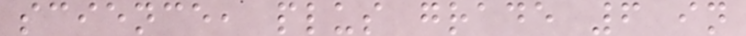science, plus grade 6 in
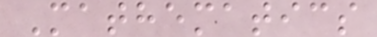Mathematics
